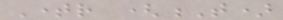Timer (T)
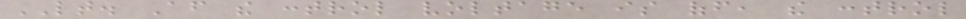LT. After the control voltage is off, the control
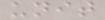unit
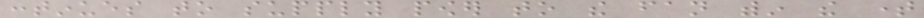continues to supply power to the fan within the time
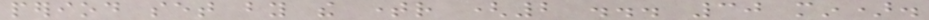period set by the timer (2 ... 30 min).
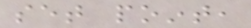set point,
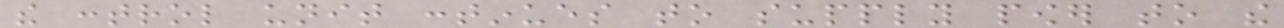the control unit continues to supply power to the
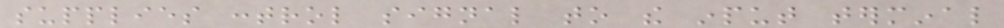supplies control signal to the input terminal
